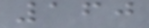160
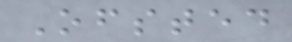Ofsted
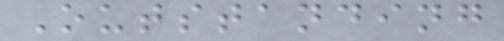Outstanding
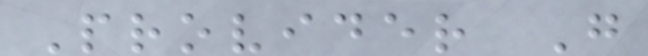Provider G
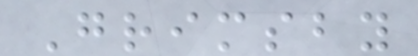Grimsby
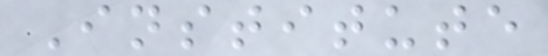Institute
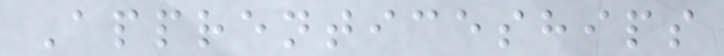Apprenticeships
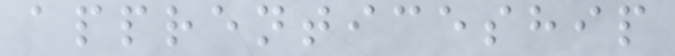apprenticeship
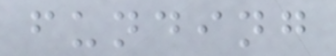funding
